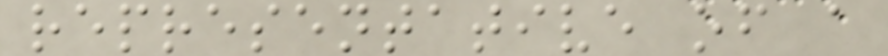representative of a
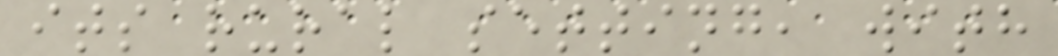its rural setting, with
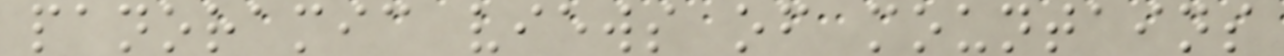panoramic views of mountains
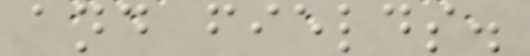and fields.
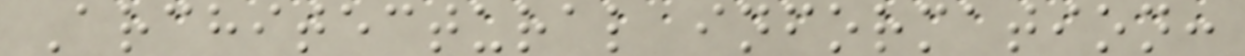Architectural information:
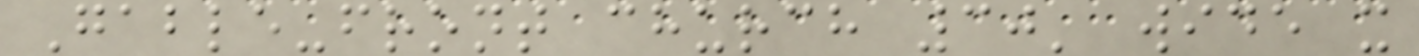Gable-front church 30' wide x
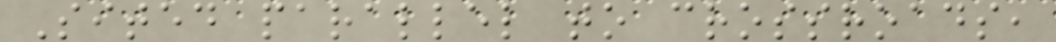Sited parallel to crossroads,
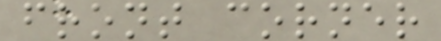front corner
